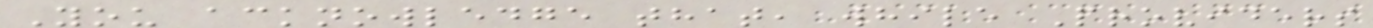You acknowledge that, while Providers
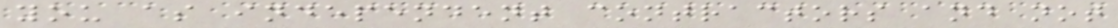you as independent contractors and not
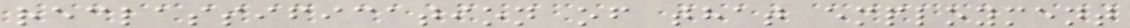reclassification of that employment
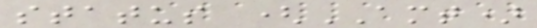status (AMT)
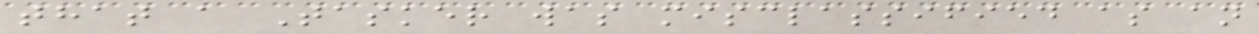that a Tasker was misclassified as an
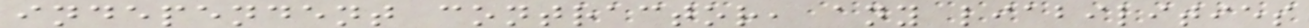independent contractor, any liabilities
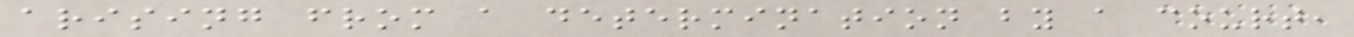arising from a determination by a court,
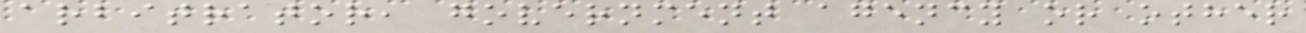arbitrator, government agency or other
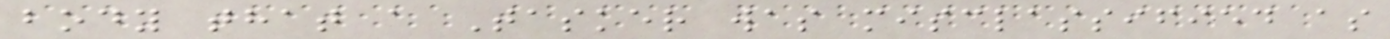body that a Tasker was misclassified as
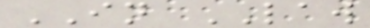IN LAW
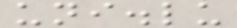uni.lu
